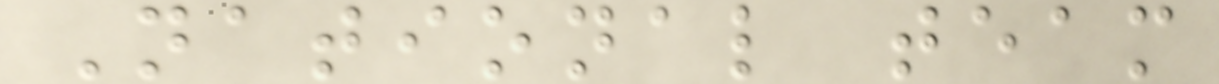National team
